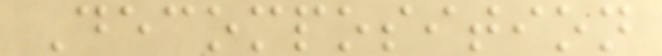Decomposition
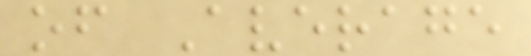of Average
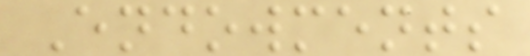Endowments
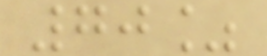70%
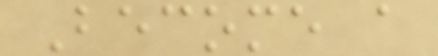Become a
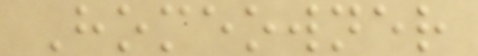Homeowner
